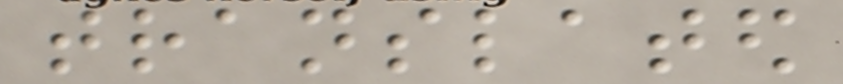translated
